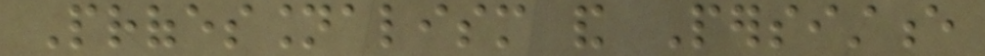Professionalism and Persistence
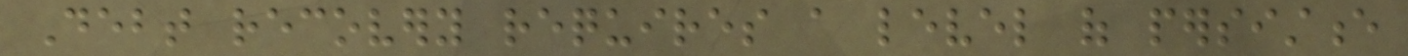Debt recovery requires a level of persistence
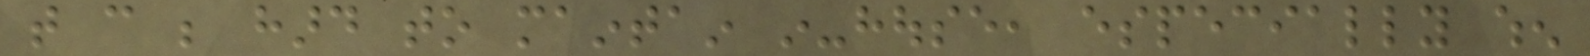that can be hard to maintain in-house, especially when
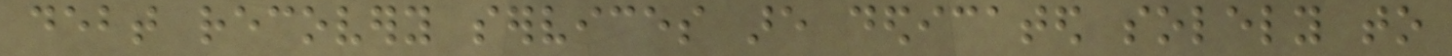debt recovery services are dedicated solely to
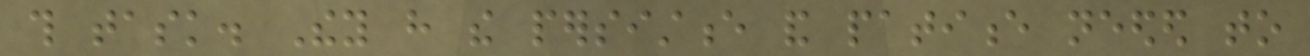this task. They have the persistence and patience needed to
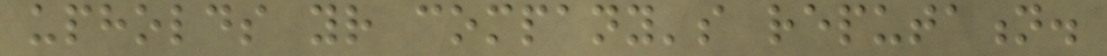upholds your company's reputation.
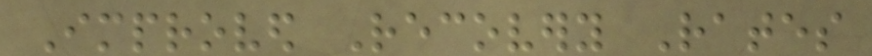Improved Recovery Rates
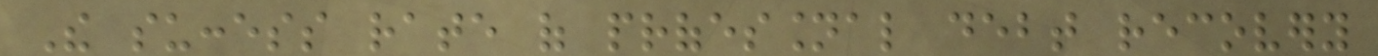The success rate of professional debt recovery
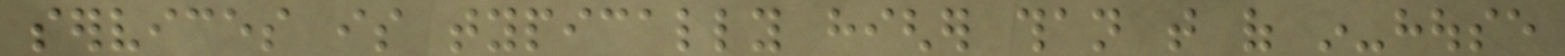services is typically higher than that of in-house
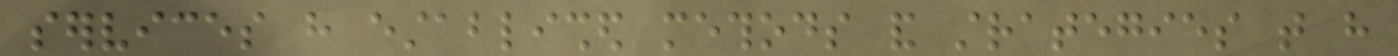services have established methods and strategies that have
